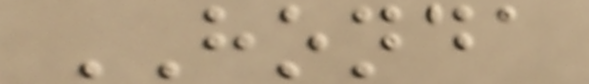HONDA
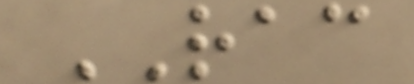RAC
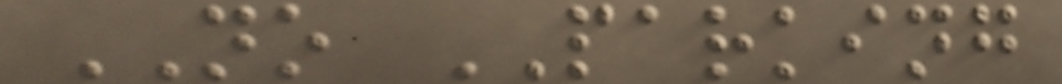NO PARKING
